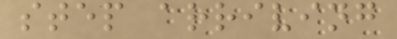step arriving
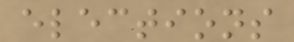elections
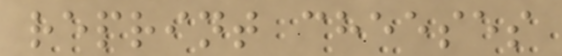reprint cheeses
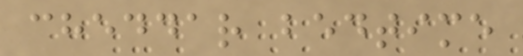cheddar bedtime
